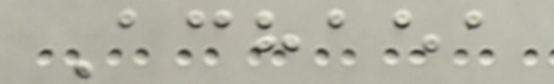Achaea
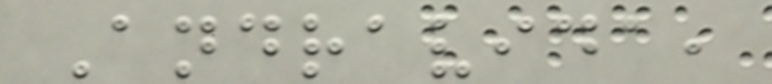Andravida,
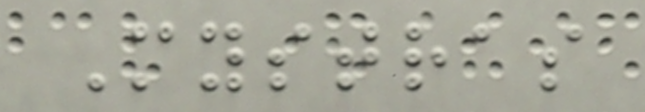Mystras
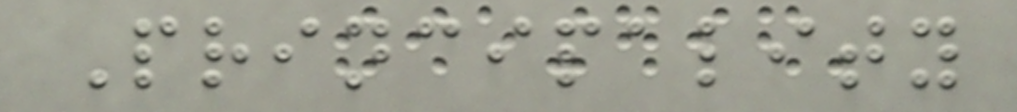Principality
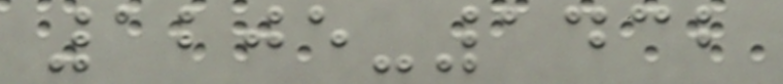1205-1432
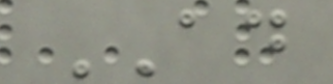AD
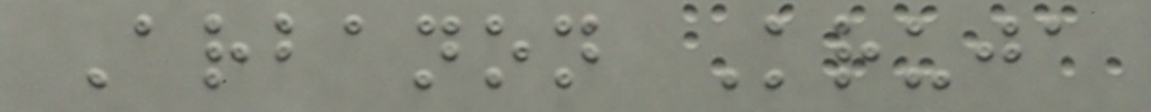Arbanon Kruja
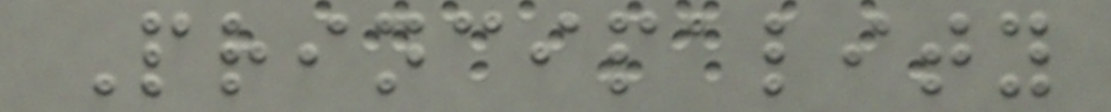Principality
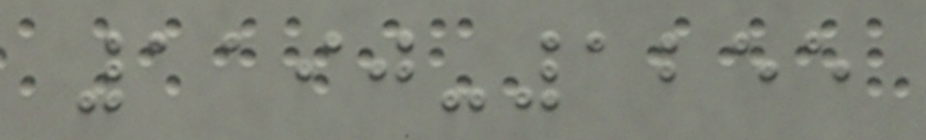1190-1255
